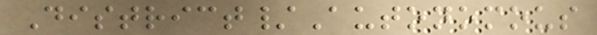District/Autonomous
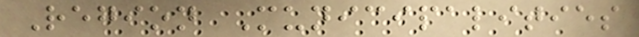Region Municipalities
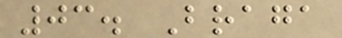03. Braga
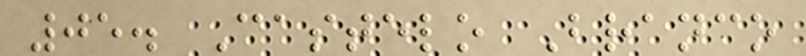05. Castelo Branco
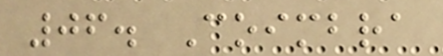06. Coimbra
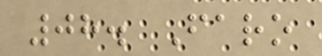08. Faro
